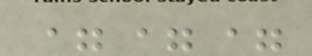===
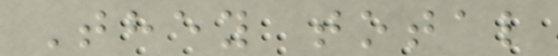They total
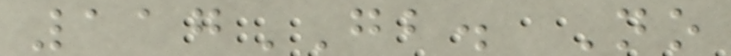117GB. No
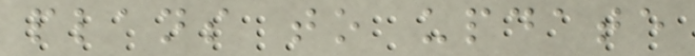plans to update
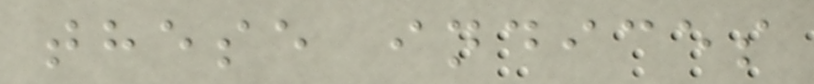these indices
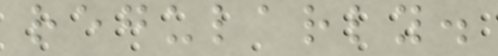regularly.
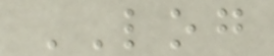LOG
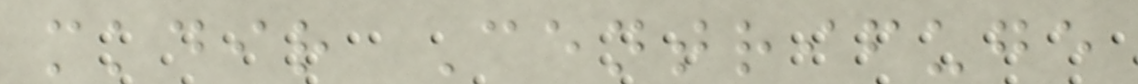mkdir Centrifuge
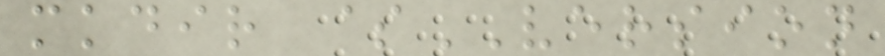mkdir $VERSION
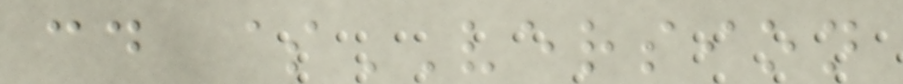cd $VERSION
